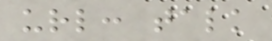url: talk
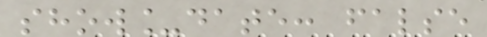show_date: false
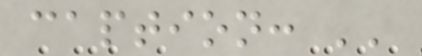caption: ''
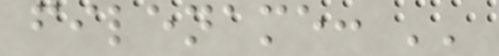filename: ''
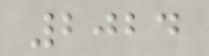2024
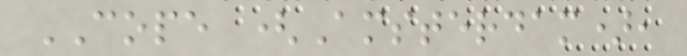COPE (Amsterdam),
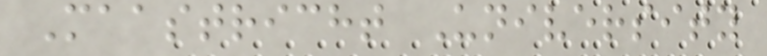Maastricht University
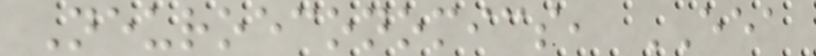Neuroeconomics, EEA
